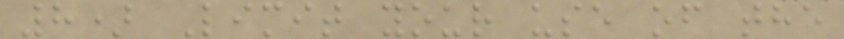8) Limit your use of the
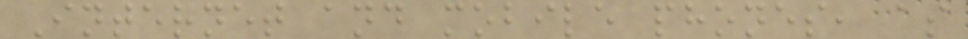Internet and mobile phones, as
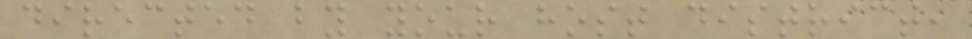directed by your host district,
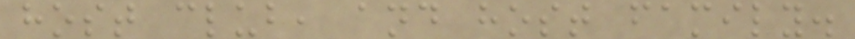host club, and host family.
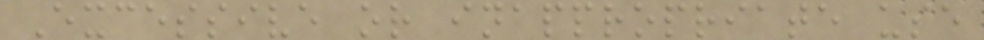Excessive or inappropriate use
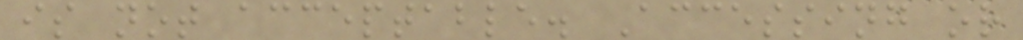is not acceptable. Accessing or
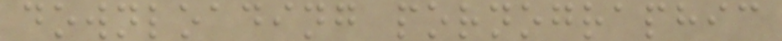downloading pornographic
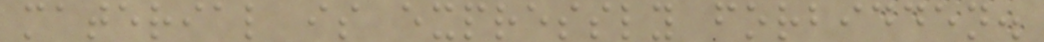material is expressly forbidden.
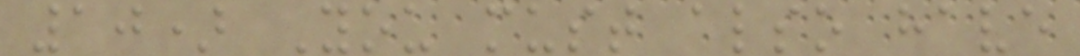10) You must also have
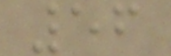56
